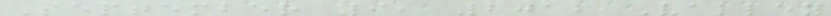September 9, 2012 Valley
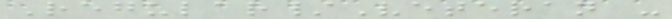Regular/Veteran -
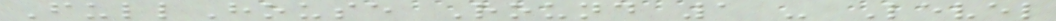FullHouse Round 1 - Level
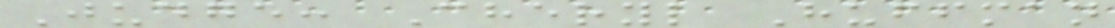Judge: Cheryl Huffman
